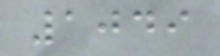1049
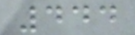444
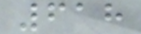618
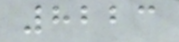8223
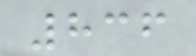836
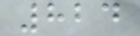824
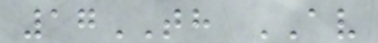17TH AV
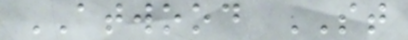ATWOOD ST
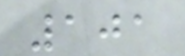101
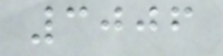3006
